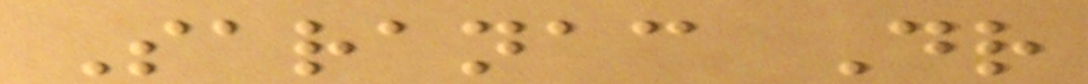Saranac Dr
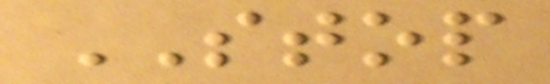STOP
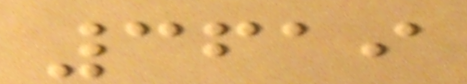3619
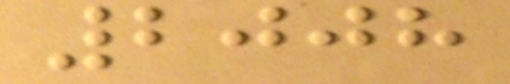2008
